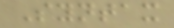Syntax
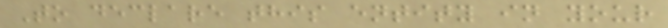To declare this entity in your
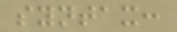syntax:
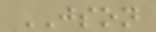JSON
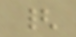{
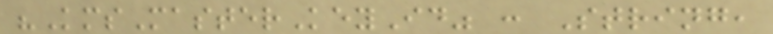"KmsMasterKeyId" : String,
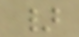}
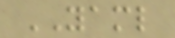YAML
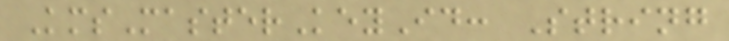KmsMasterKeyId: String
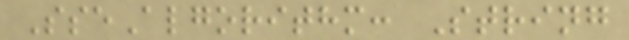SseAlgorithm: String
